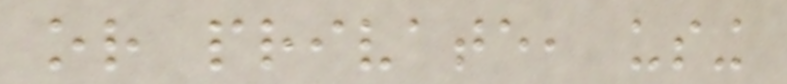or private, using
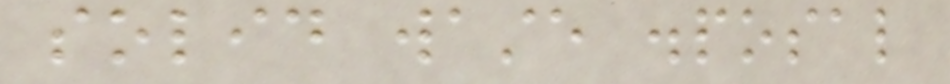solid waste disposal
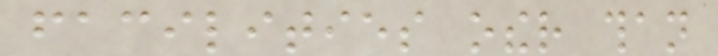facilities other than
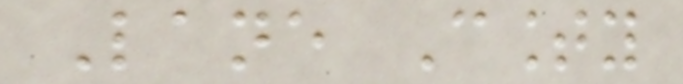Lane County
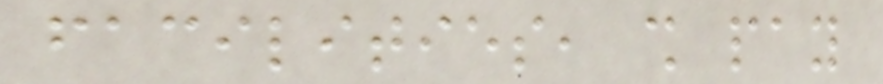facilities, shall pay
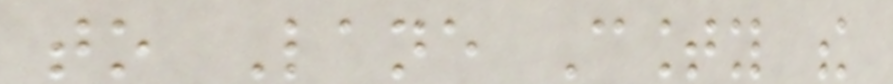to Lane County the
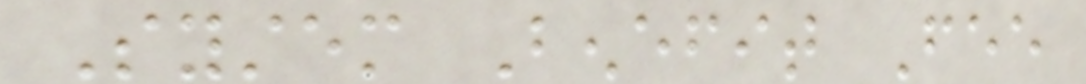System Benefit Fee
